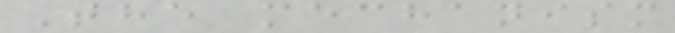The mechanism
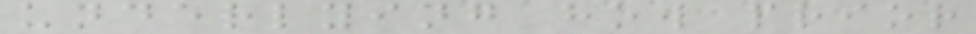underlying how prior
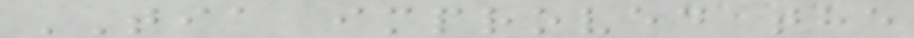TIA improved the
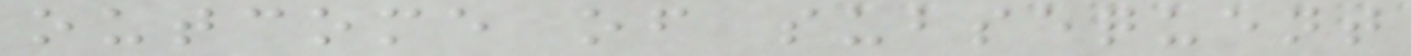outcome of subsequent
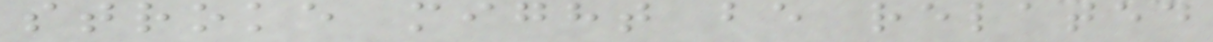stroke might be related
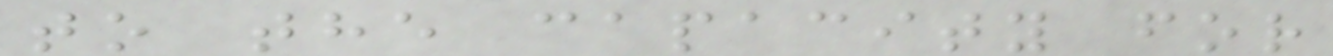to the capacity for
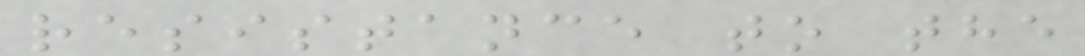resistance to the
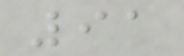91
